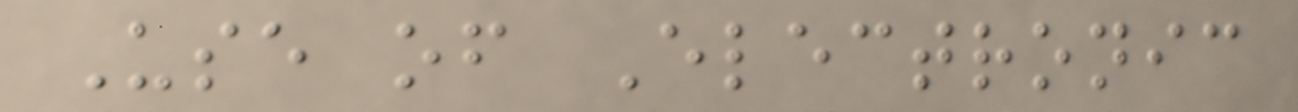Use of Electronic
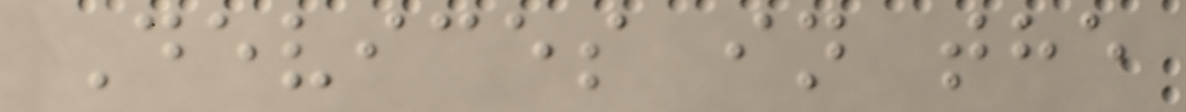Devices in the
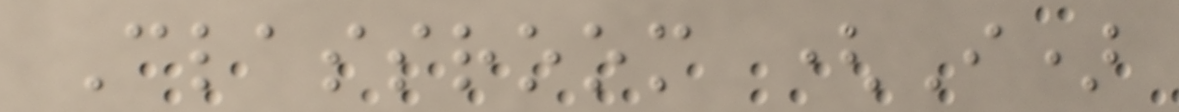Classroom (I)
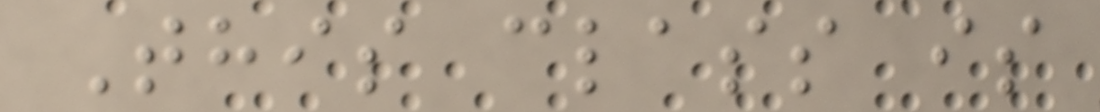This class is
